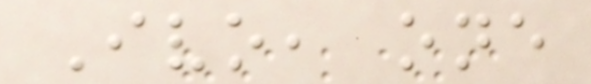Ivo, one
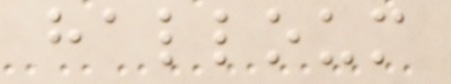halloum
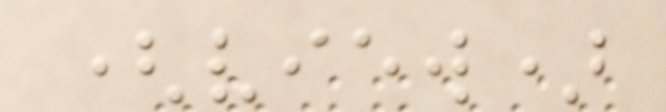(view)
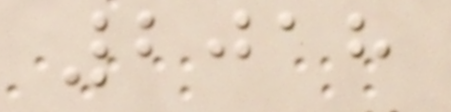2018
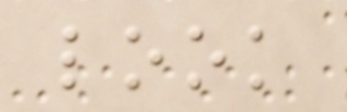look
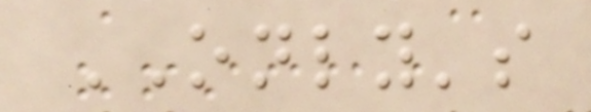ONLY's
